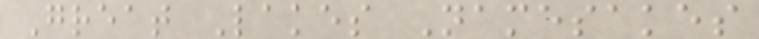Great Lakes Namesakes
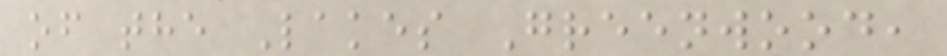of the Lakes Greenwood,
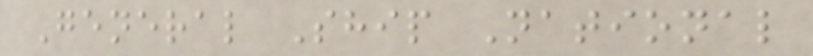General Ship National
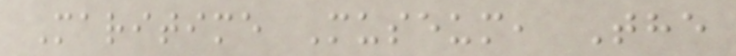Maritime Museum, The
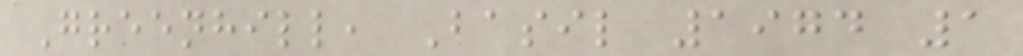Greenhill, Basil 1974 1
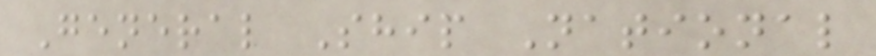General Ship National
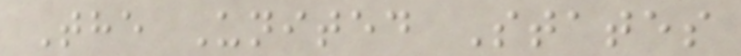The United States
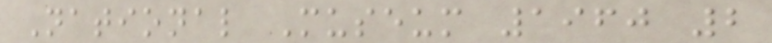National Museum 1960 2
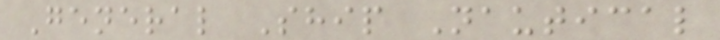General Ship Nautical
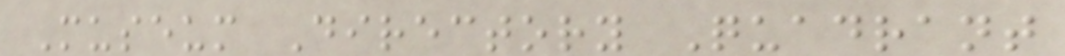Museum Directory Quadrant
